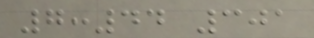7:44 301
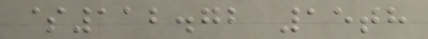$112.72 15th
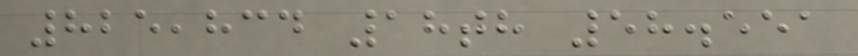825,834 18th 58.551
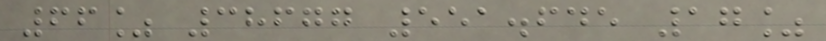66% 38677 551.645 17%
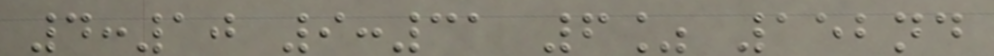4:10 9:31 6% 152nd
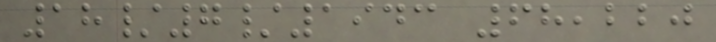18/7/1943 68,220
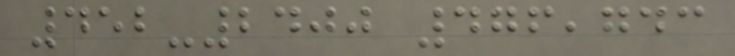452-2400 476,743
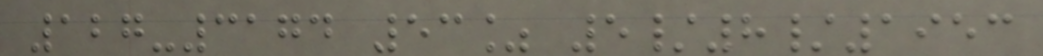127-3174 53% 5/8/1953
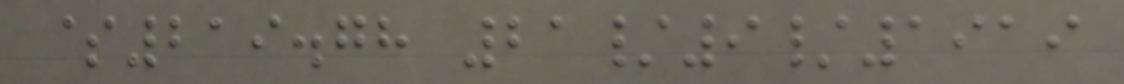$219.78 21/9/1919
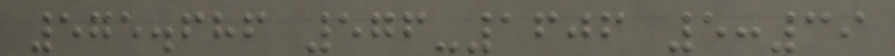575.686 576-1606 5:39
